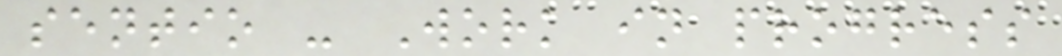sentio - Work in progress
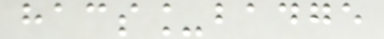hacs_badge
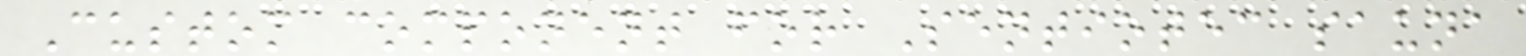Custom component for Sentiotec sauna
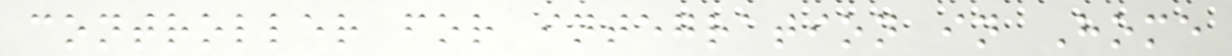controller for integration in Home
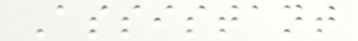Assistant
